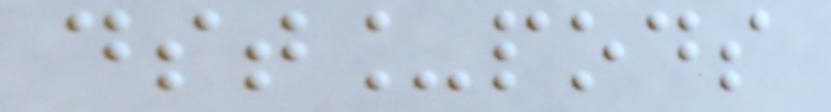dst_pods
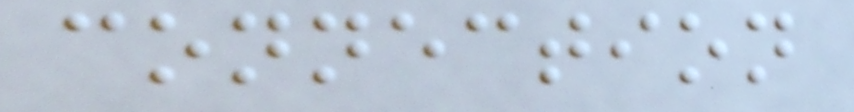connection
